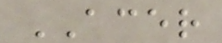ACER
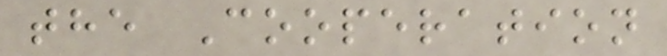the Cooperation
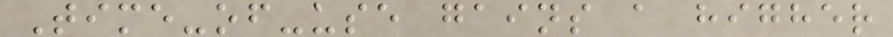Time-of-use gains a higher
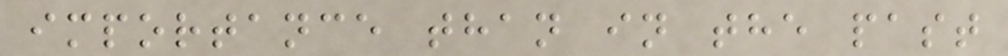importance than in the past
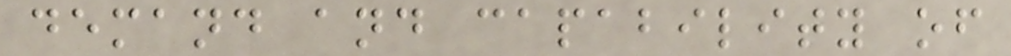demand and capability of
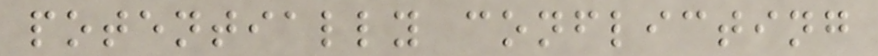potentially conflicting
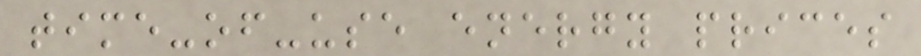time-of-use energy prices
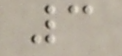3
